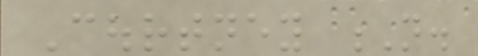Courtney N.
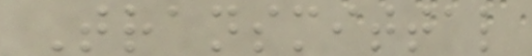Transmittal
